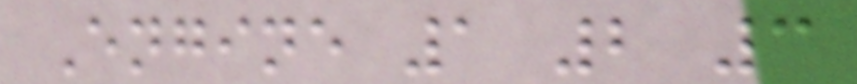Engine 1 2 3
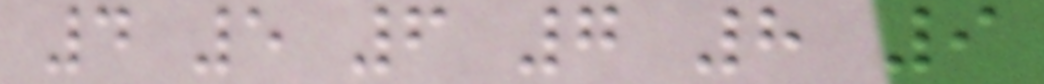4 5 6 7 8 9
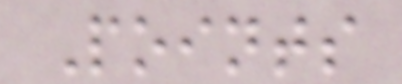Points
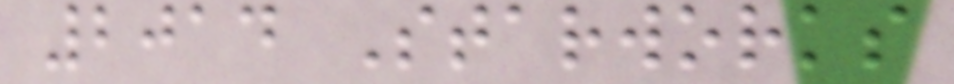2014 Starworks
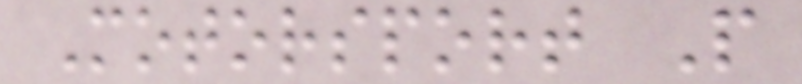Motorsport P
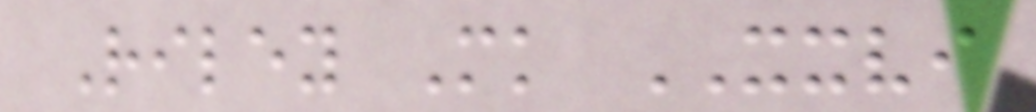Riley Mk XXVI
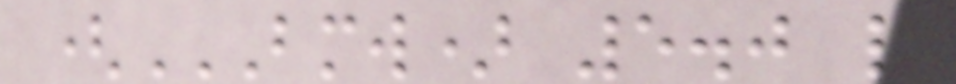(BMW) 5.0 L
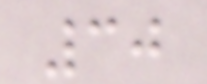30
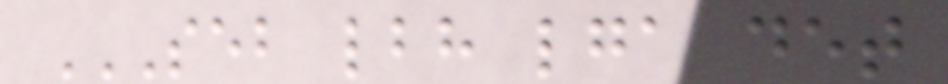SEB LBH LGA DET
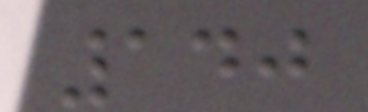140
